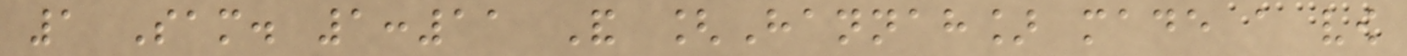1 Sam. 1:11 And [Hannah] made a vow
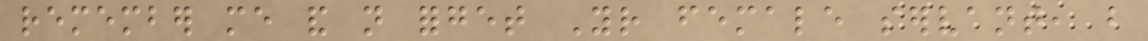remember me and not forget Your female servant, but
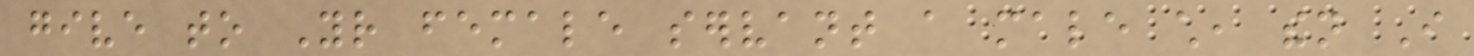give to Your female servant a male child, then I
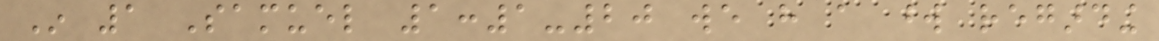In 1 Samuel 1:1-20 we have a word regarding
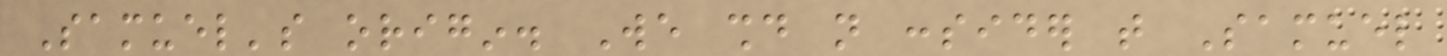Samuel's origin. We should not consider that Samuel
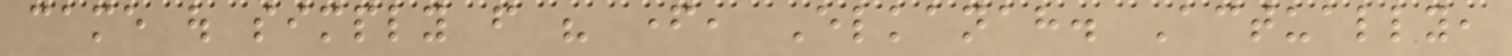came out simply from his father, Elkanah. Actually,
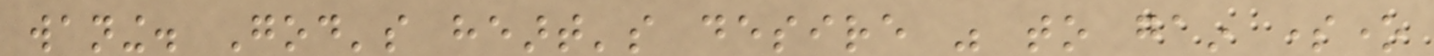waning. God's heart's desire was to gain someone
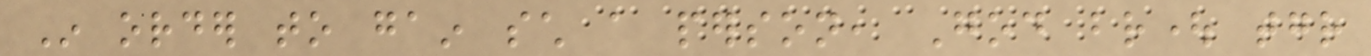In order to gain such a person, God brought together
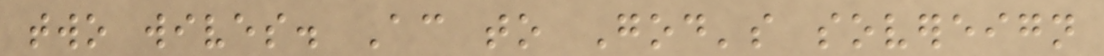two wives. According to God's sovereign
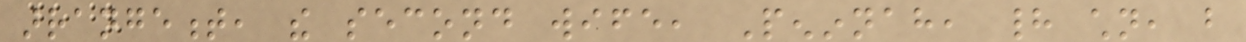arrangement, the second wife, Peninnah, had children, but
